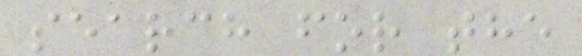search for the
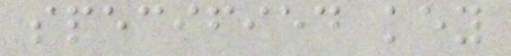specified key
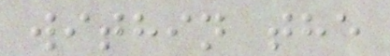within the
